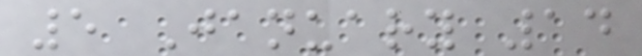5 January 14
